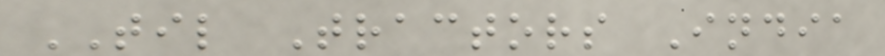TIL Tractors India
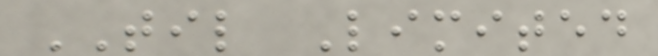TIL Limited
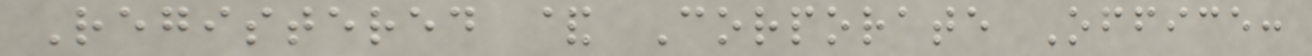Registered & Corporate Office:
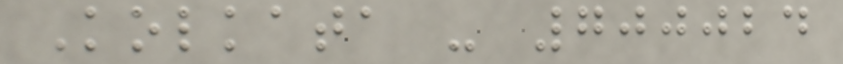Kolkata - 700024
